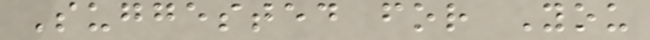Suggested for You
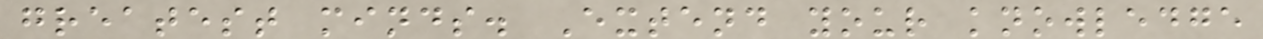greatest minds. Extend your knowledge
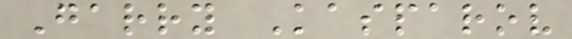Garry Kasparov
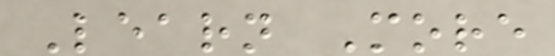Learn More
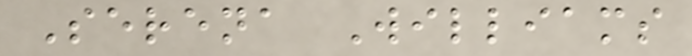Serena Williams
